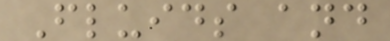Fluids and
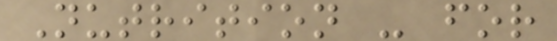Nutrition - for
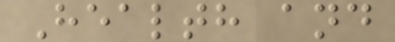Health and
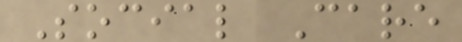Social Care
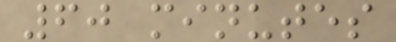60 minutes
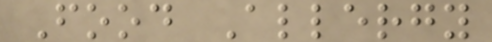Food Allergy
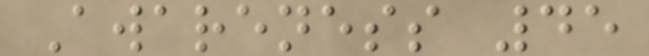Awareness 45
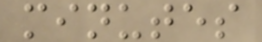minutes
